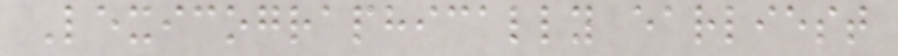Lexicographically earliest
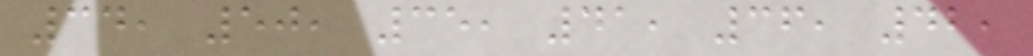34, 50, 35, 41, 36, 42,
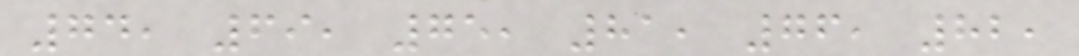74, 69, 75, 81, 76, 82,
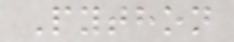Python
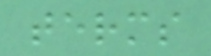terms
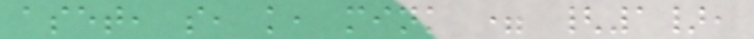aset, s, k, mink = {1},
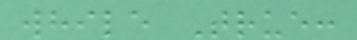while True:
